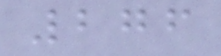276
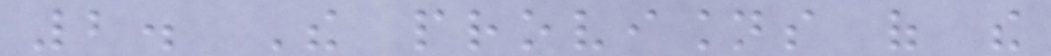2. The provisions of the
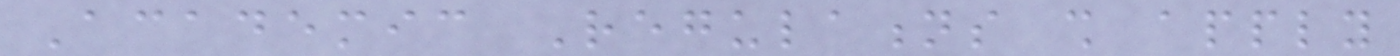Academic Regulations shall apply
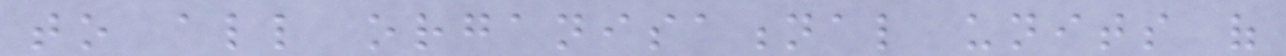to all organisational units of
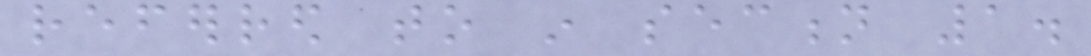referred to in section 1.
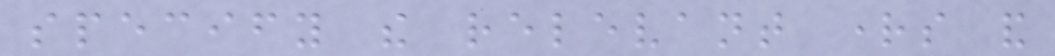specify the relevant rights and
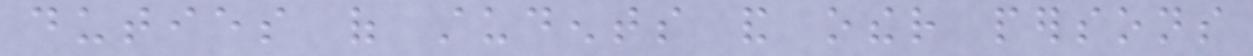duties of students and other persons
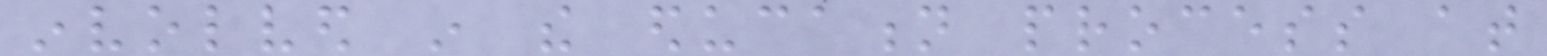involved in the education process at
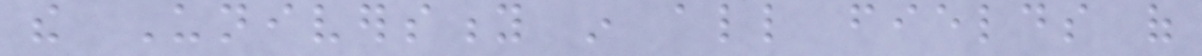the University in all fields of
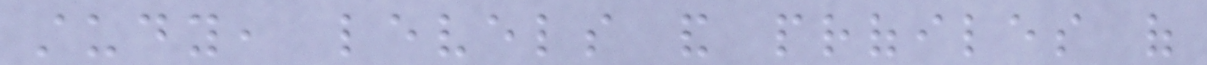study, levels and profiles of
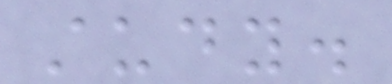study.
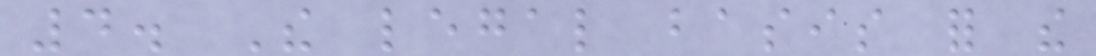4. The legal basis for the
